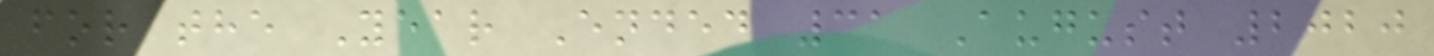for the Year Ended 31 August 2020
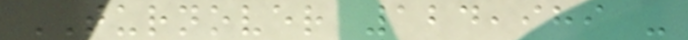TURNOVER 124,989 -
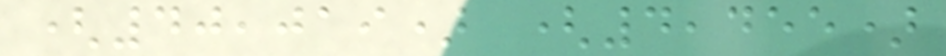(40,019) (4,455)
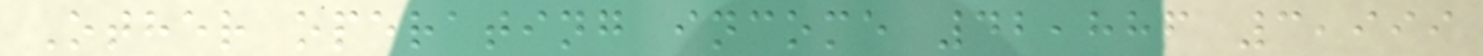Other operating income 42,886 3,999
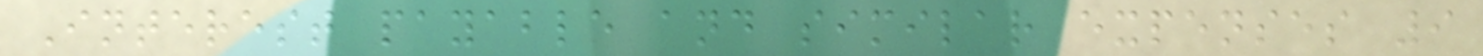Interest payable and similar expenses 9
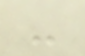-
